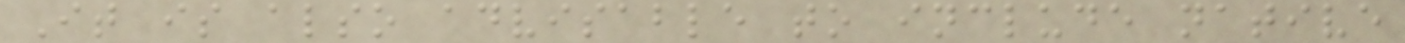It is also advisable to include native
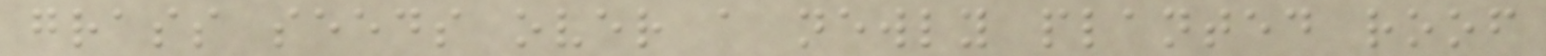grass seeds over a newly planted roof
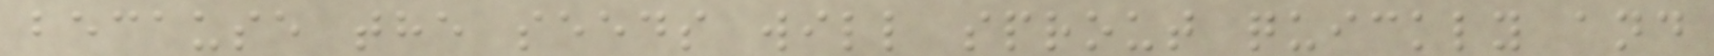because the seeds will sprout quickly and
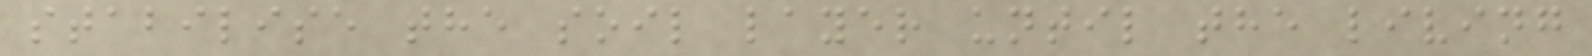stabilise the soil layer until the living
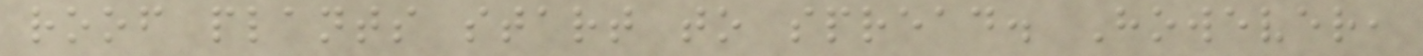roof plants start to spread. However,
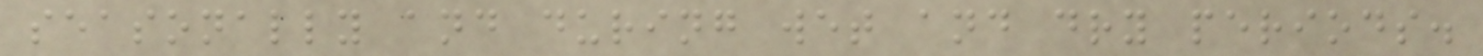seasonally and during wet and dry periods.
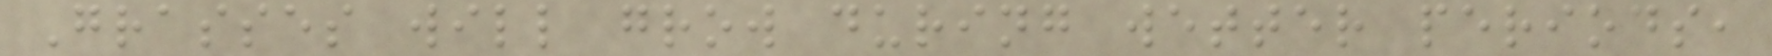Grasses will grow during wetter periods,
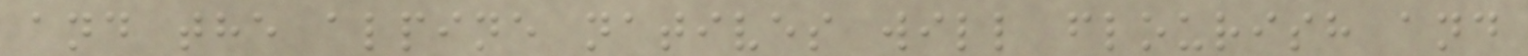and the alpine natives will flourish and
